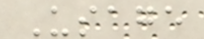Usage
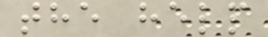the help
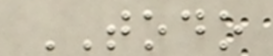TODO
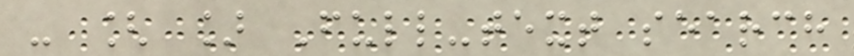- [ ] Full-text search
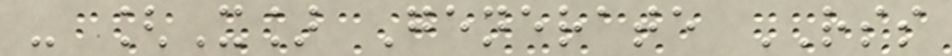- [X] Generate RSS
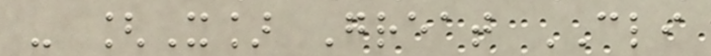- [X] Great CLI
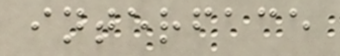interface
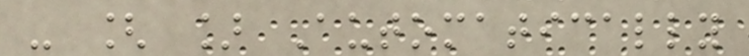- [ ] Automatically
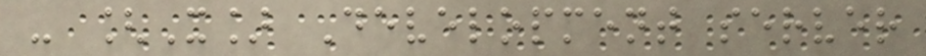- [X] Development server
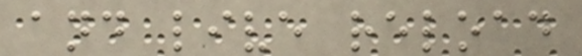and live reload
